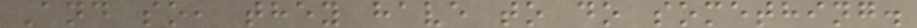And so, they have to do something.
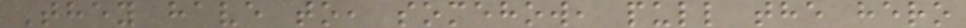They have to, somehow, pull the hero
